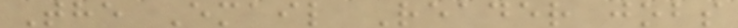The Email Reader jobs
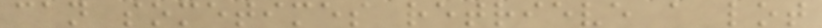can sometimes retrieve a lot
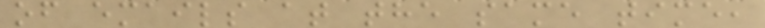of emails at the same time,
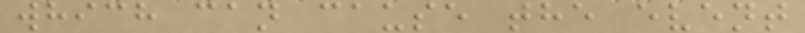which can cause the event
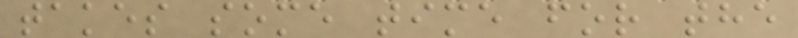takes some time for the
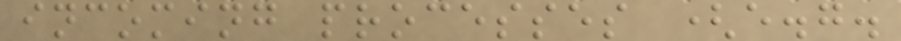incoming processes (e.g.
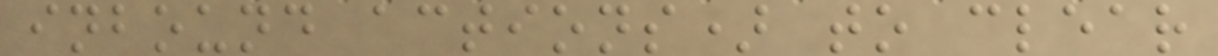inbound actions) to clear
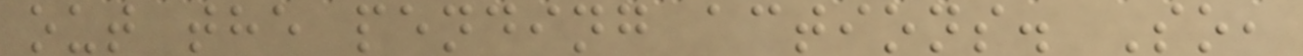out the pending actions. So,
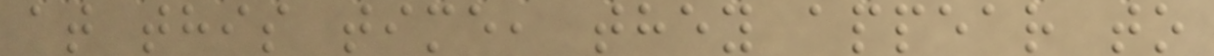at this time, they appear to
